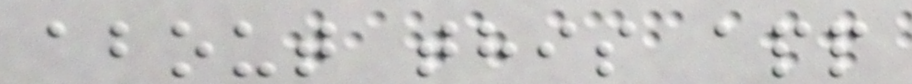about this app
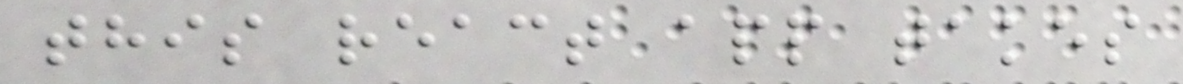this react app takes
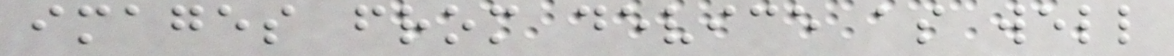images from device as well
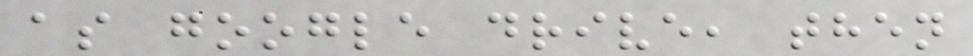as google drive, then
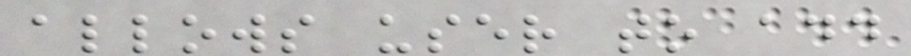allows user to add
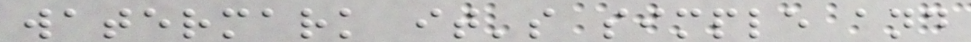watermark it's simple and
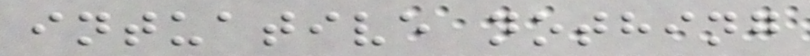intuative nothing
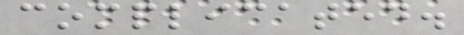complicated.
